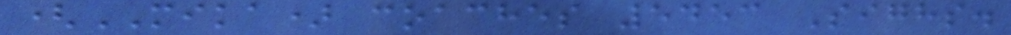(MIKA) coaches 5453 Sighs.
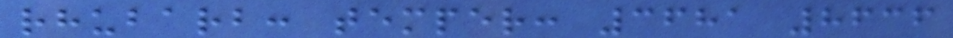rhubarb: temper: 3681 8636
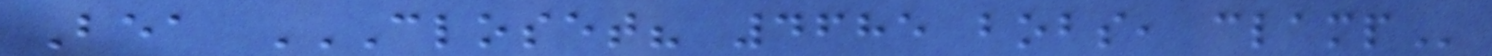Bea CLOSET? 4685 BOBS, CLAMP
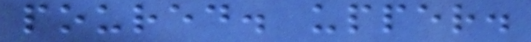poured. upper.
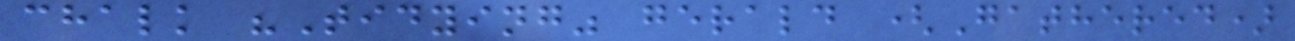chalk "Tidying" gerald (Gathered)
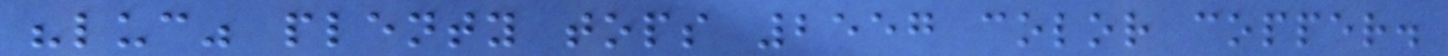"luc" plenty tops 2557 color copper.
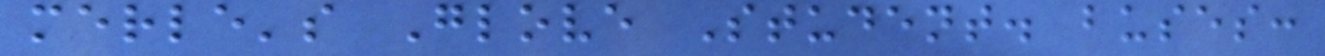merle's Glove Student. buses:
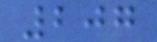207
